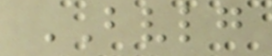BVLG
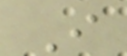I
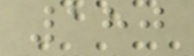180
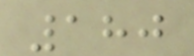180
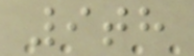9th
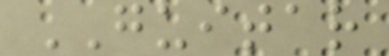GUITAR
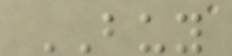BUY
